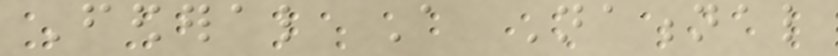Federal A National
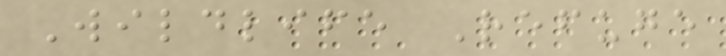Wildlife Refuge
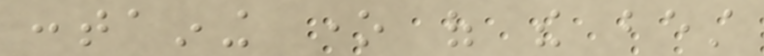containing one of the best
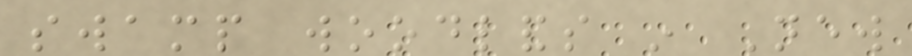swamp woodlands in New
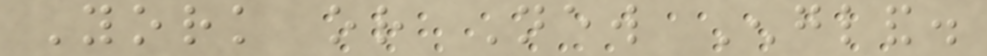York or New England.
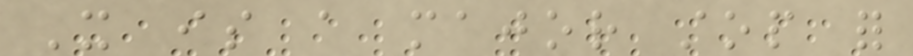It is a major stop for
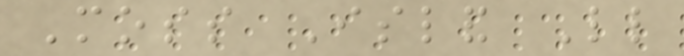Moss Island Little
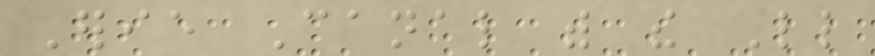Erie Canal with the Little
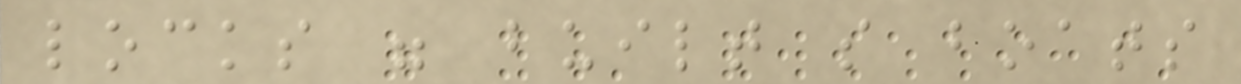locks were built so boats
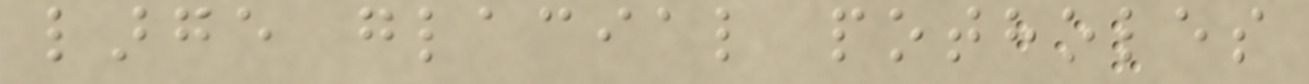large glacial potholes
